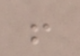!
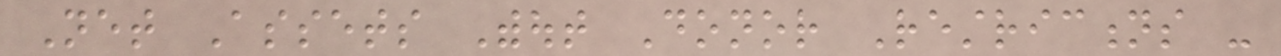Net Assets Without Donor Restrictions -
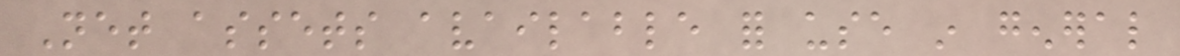Net assets available for use in general
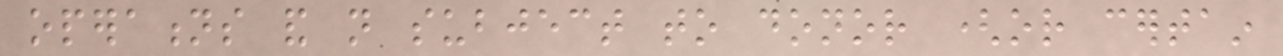operations and not subject to donor (or certain
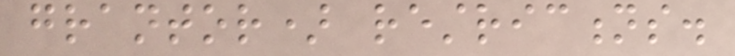grantor) restrictions.
